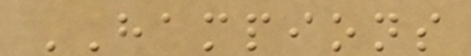HAMPIONS
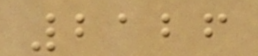2126
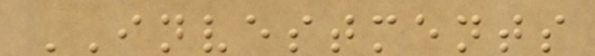INVESTMENTS
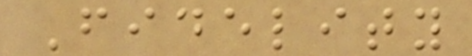Fidelity
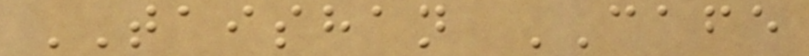TAISHAN CAFE
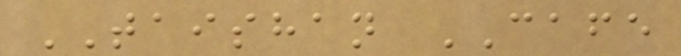TAISHAN CAFE
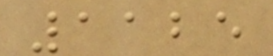1125
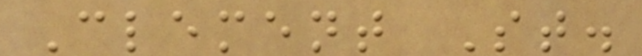Clement St.
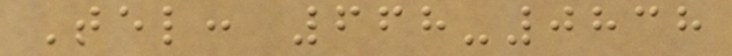Tel: 668-0838
